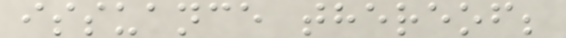issuance thereof;
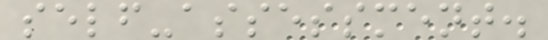self-assessment.
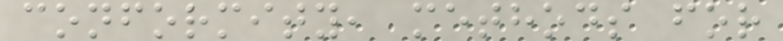conformity, methods for
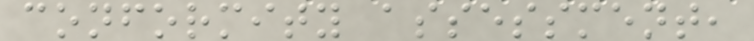conformity assessment,
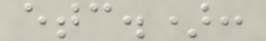etc.):
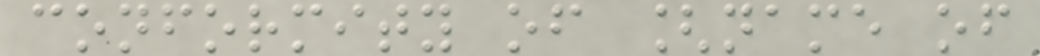conformity of [name of
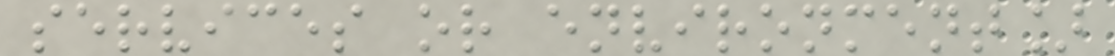services or environment]
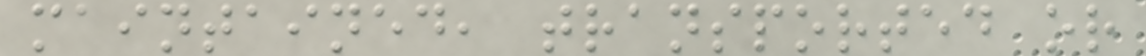maintained, transported or
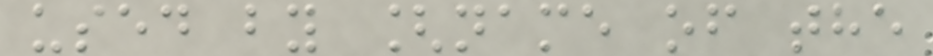used by [name of the
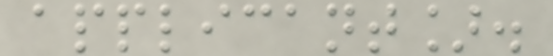applicant].
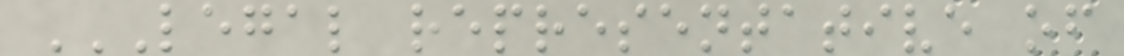LEGAL REPRESENTATIVE OF
